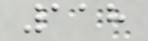118
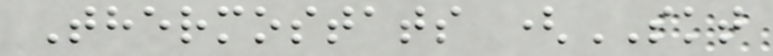Thermostats (SKT
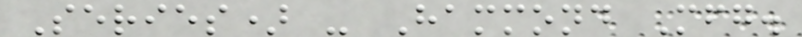Series) - Hammond Mfg.
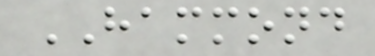HAMMOND
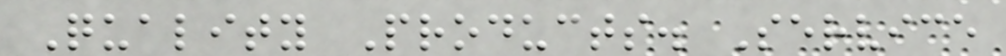Quality Products. Service
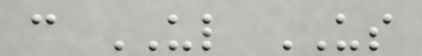c UL US
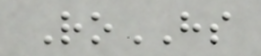RoHS
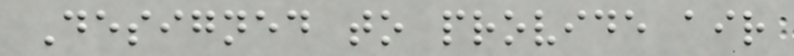Designed to provide air
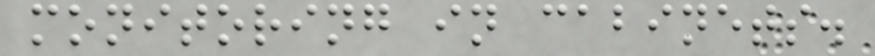monitoring in cabinets.
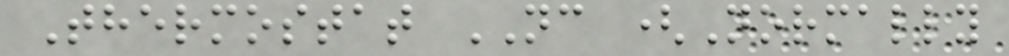Thermostat NC (Normally
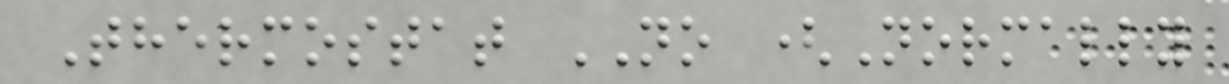Thermostat NO (Normally
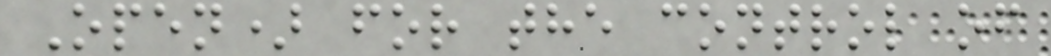Open) for the control of
